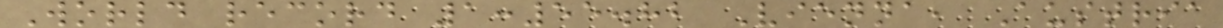World record 1:55.82 Vienna, Austria
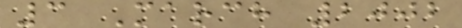3 March 2002
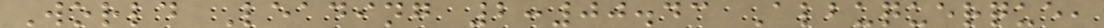World Leading 2:00.43 Albuquerque,
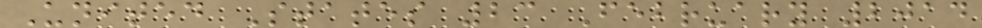United States 23 February 2014
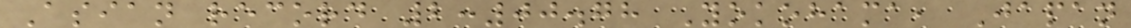Asian record 2:00.78 Yokohama, Japan
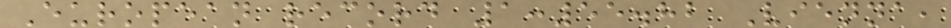European record 1:55.82 Vienna,
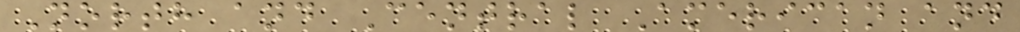North and Central American and
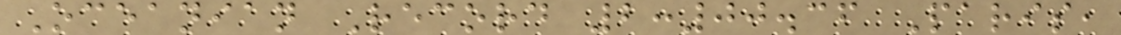Oceanian Record 2:00.36 Paris,
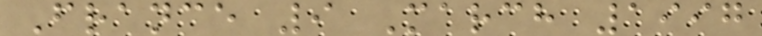France 9 March 1997
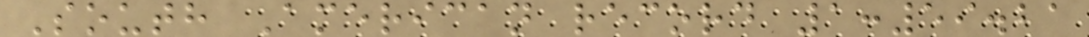South American record 1:59.21
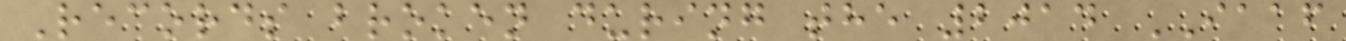Records broken during the 2014 IAAF
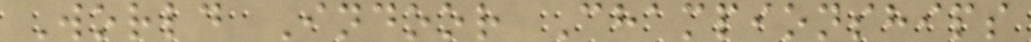World Indoor Championships
